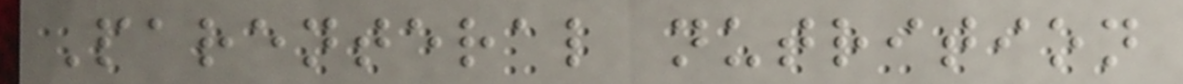Parenteral nutrition
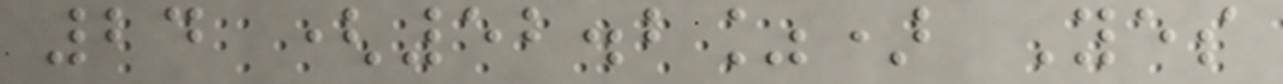24 (52.2%) Yes
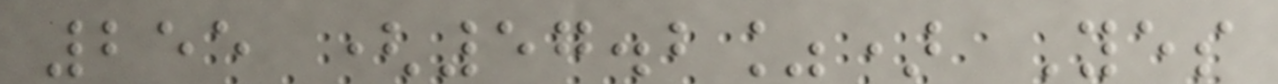255 (57.2%) Yes
